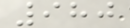980
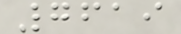7619
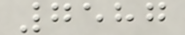7587
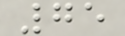75
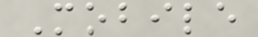Mobile
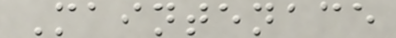Maintenace
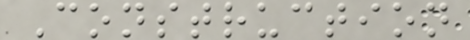Construction
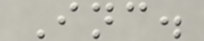Inc.
